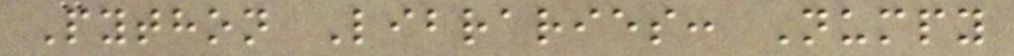Python Libraries: Numpy
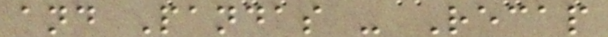and Pandas - Recap
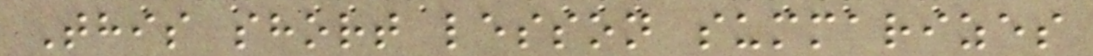This short lesson summarizes
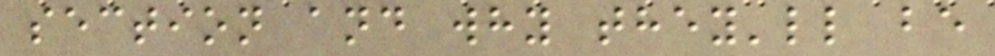section and why they'll be
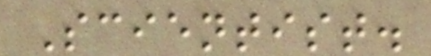Scientist.
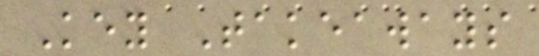Key Takeaways
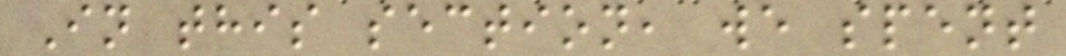In this section, we spent
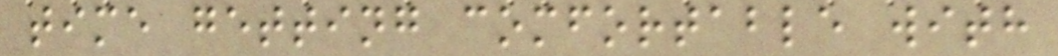time getting comfortable with
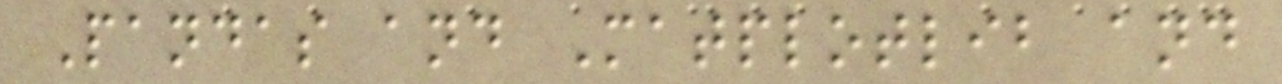Pandas and Matplotlib and
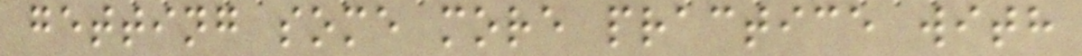getting some more practice with
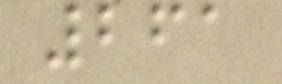261
